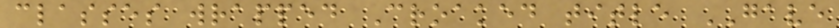classes wrapped Croaked title GAVE
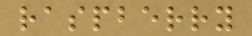raspberry
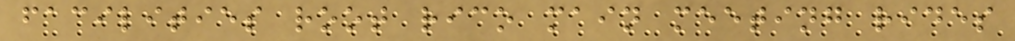facilities root rico main meeting rides
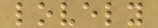lovely
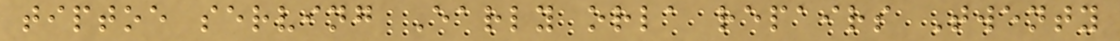tiptoe serving Early orla repairs Twenty
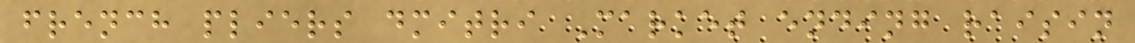french pliers dmitri Market ending raisin
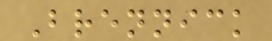Brennick
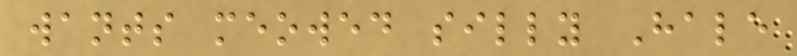wants meowed silly Hale
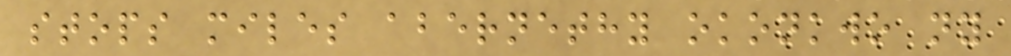stops miles abernethy okonkwo ny
